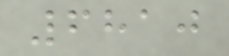6810
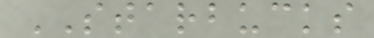STARBUCKS
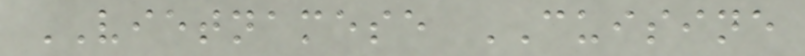VIETNAMESE CUISINE
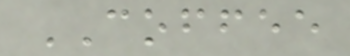COFFEE
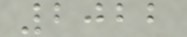2022
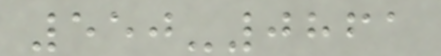550-0861
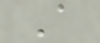A
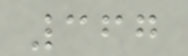367
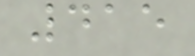415
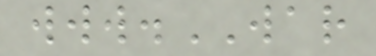www.WAR
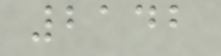2142
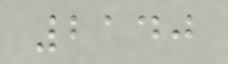2140
